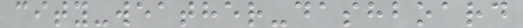city-weather-dashboard
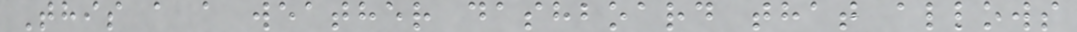This a a weather dashboard that allows
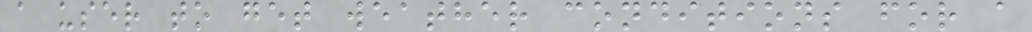a user to get weather conditions for a
